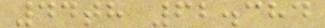44th 62.384
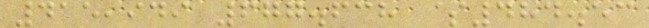415,949 677.638 $484.53
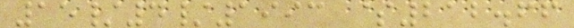15/4/1993 $212.66
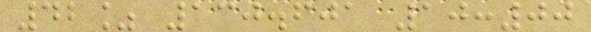42% 130.601 10:00
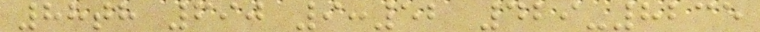88th 690 9:52 429-8235
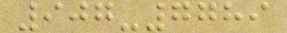907-7789
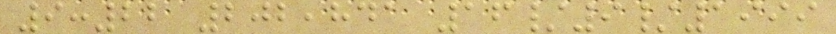9:22 202,841 16/9/1999
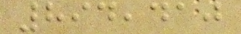894,410
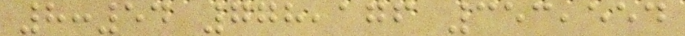8:54 778,176 353,554
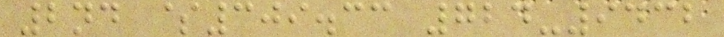2nd $309.33 724-9432
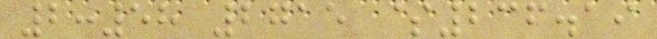2:58 2715 $236.19
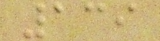139
